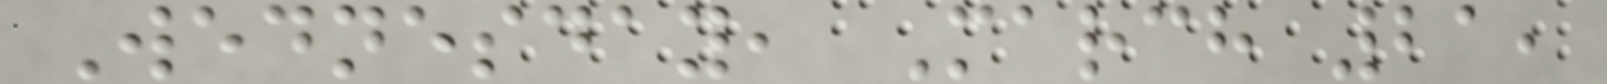Wednesday, March 21,
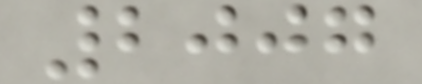2007
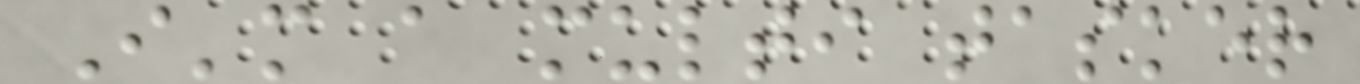I'm a multi tasker
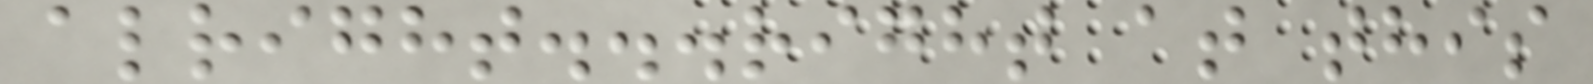alright...right at this
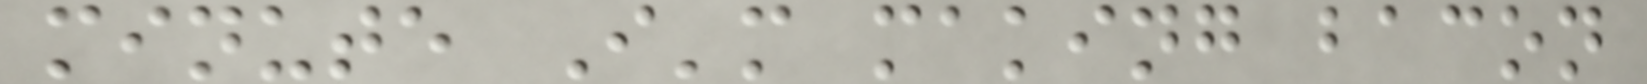minute I'm making bacon
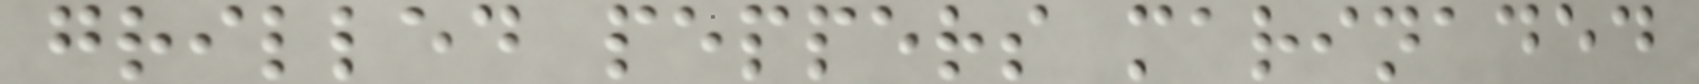grilled peppers marinaded
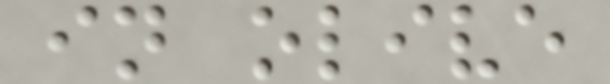in olive
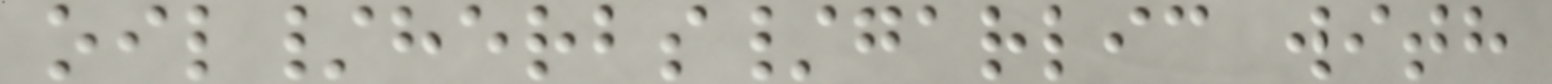oil/herbs/garlic with
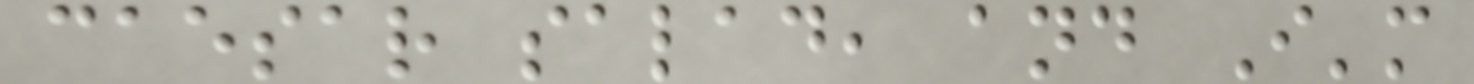caesar salad, and I'm
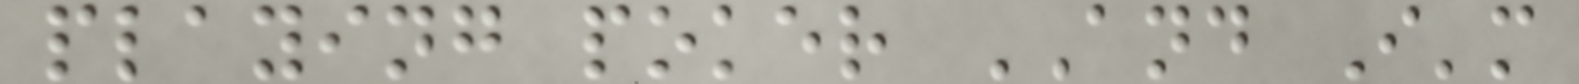playing poker AND I'm
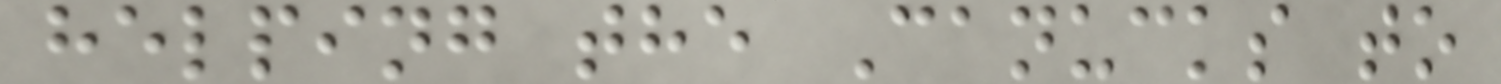helping the Canucks to
